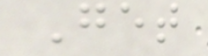Get
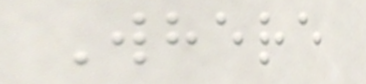Where
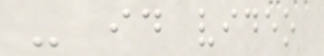- id video
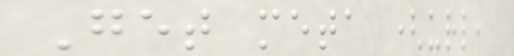Get meta (url,
